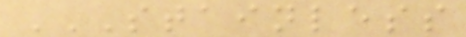STAINLESS
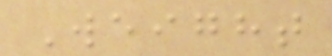Weight
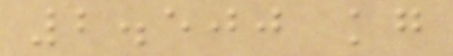2.500 kg
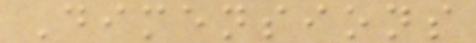Dimensions
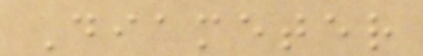Diameter
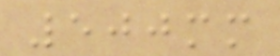500mm
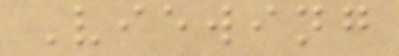Viewing
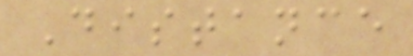Distance
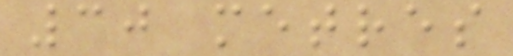30 metres
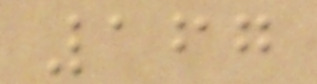167
